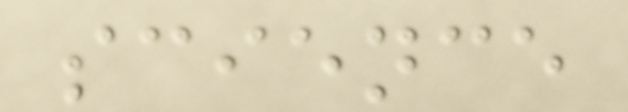science
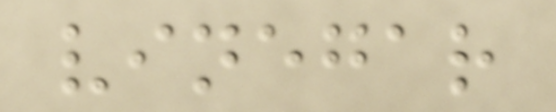vinegar
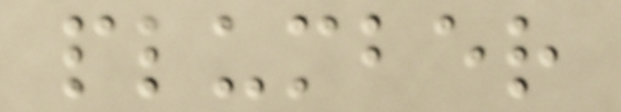plumber
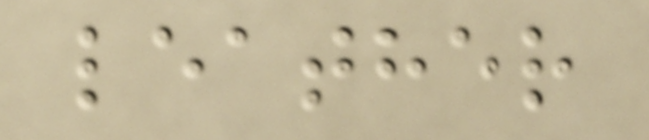leather
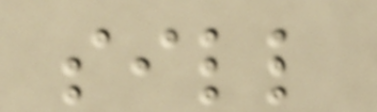sill
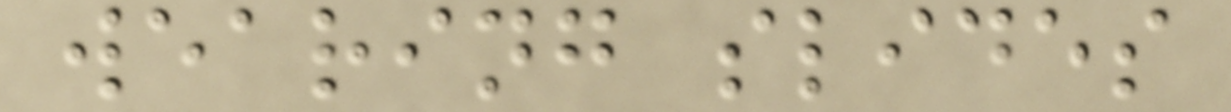wearing slides
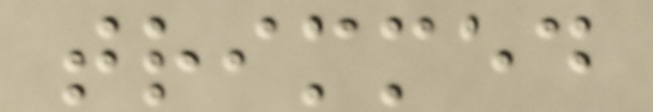trimmed
